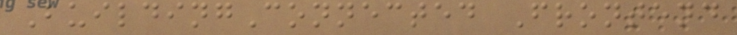BuildingConnected Frontend
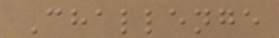Challenge
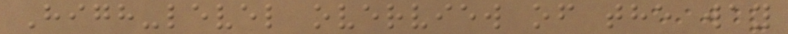High-level overview of the way
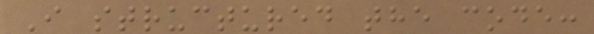I structured the code:
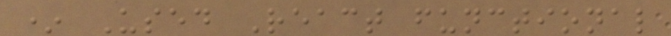* Used React functional
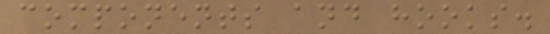components and hooks.
